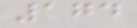174
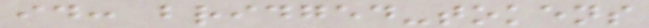id: bridged-tokens
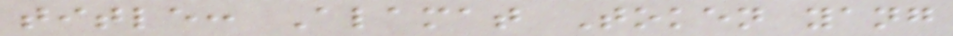title: Alamat Token yang
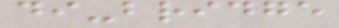di-bridge
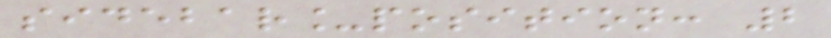sidebar_position: 2
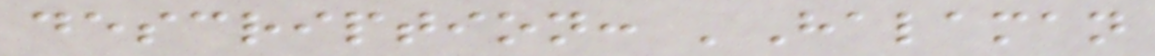description: 'Halaman
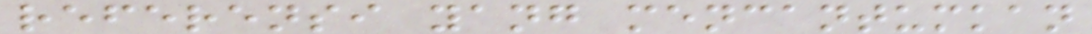referensi yang mencantumkan
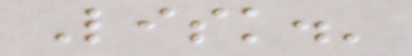Lisk.'
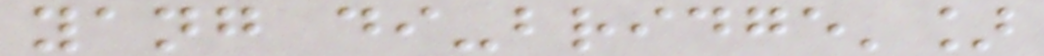yang di-bridge']
